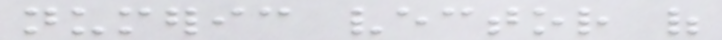numeric vector of
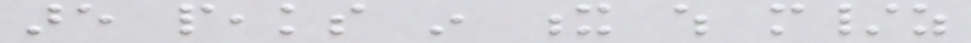are peaks in x which m/z
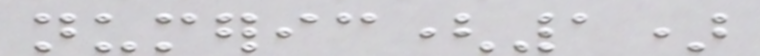numeric(1)
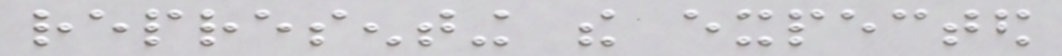representing the expected
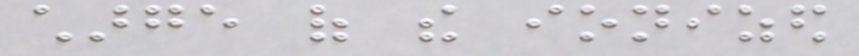charge of the ionized
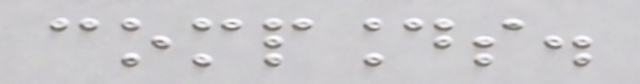compounds.
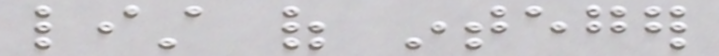list of integer
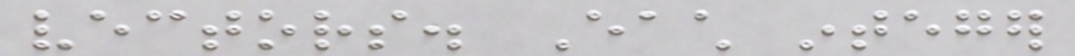vectors. Each integer
